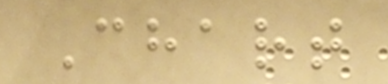Chart
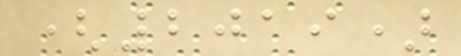(2019)
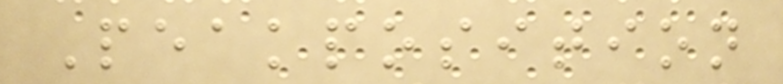Peakposition
